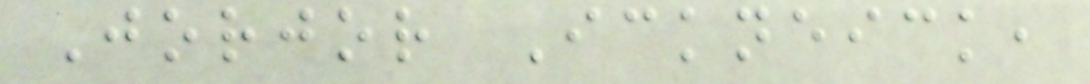Jorjor Ickneick,
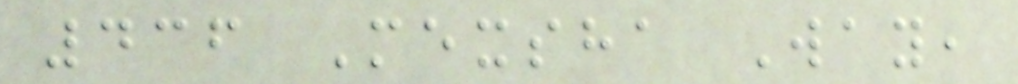436 Mexsha Way,
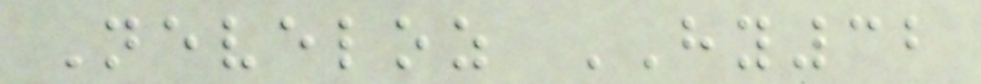Neveloz HY32
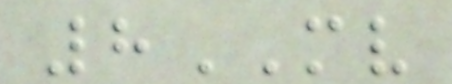8MV
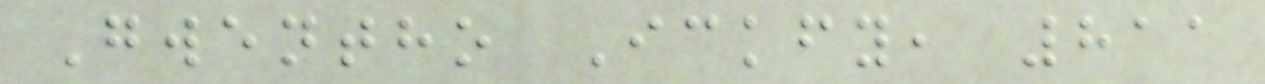Gwentho Ickfy, 811
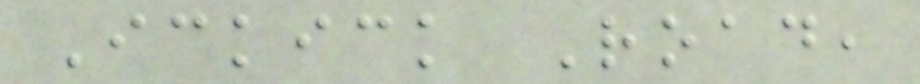Ickick Road,
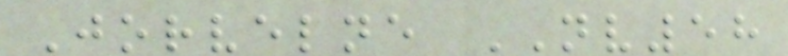Jorvelne NV58
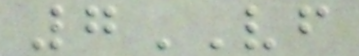7VF
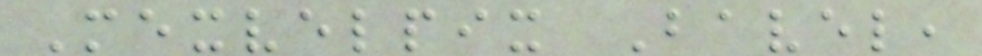Mexvelpix Bavel,
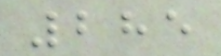285
